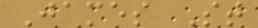James St
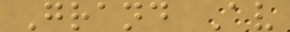Grand Av
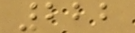222
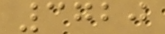3720
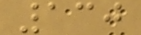130
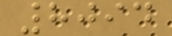8094
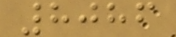8086
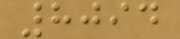8094
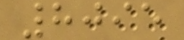8095
